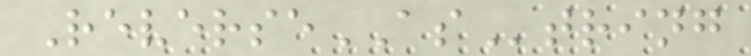ReverseAString
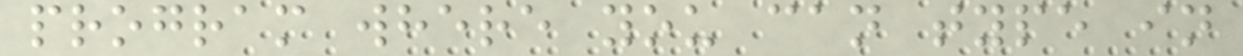program where you can type in
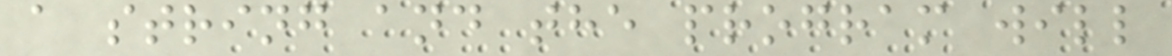a string and the program will
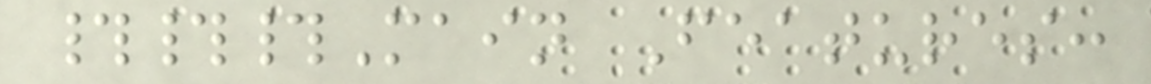###Main Features:
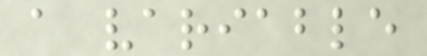a variable
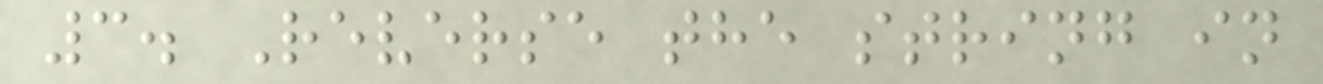3. Reverse the string in
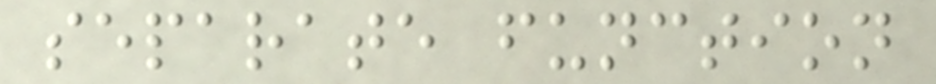separate function
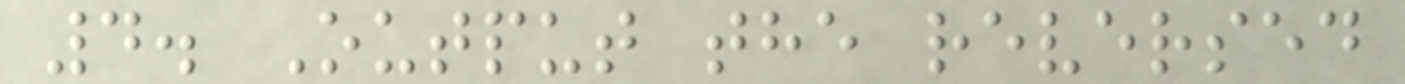4. Output the reversed
